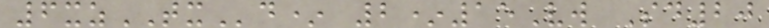6xzTXd* 2*15Vw Sd20
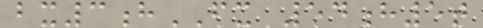bx3hFX 54h5t
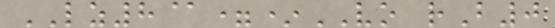LZ8@=*VO rB0
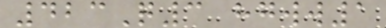423Q3 hgww1
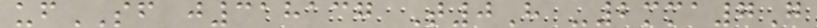ufSF j318137 T0H -2mma7G
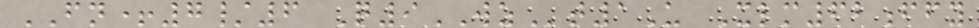FN+7/6 Q9WZt1U Xlm62ffy
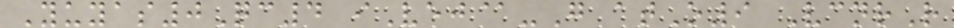Yuyas0Qc4 iVej@-G atO9 VcnrR
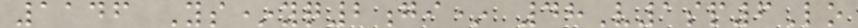1146 Ys*yq2gi* 48V1sp6Lo
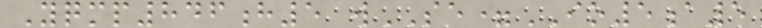Yqmp846h5 wSE=IO5a5
